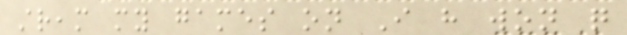stream my games on I have won quite
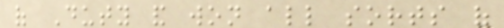of Duty and won all sorts of
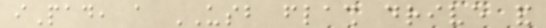iPad, a USB flash drive and
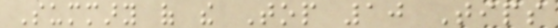Summary of the Top 10 Tips
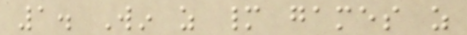1. Win as many games as
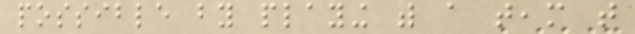possible by playing with a team that
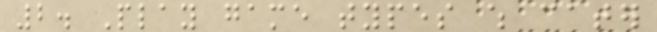2. Play game types which cater
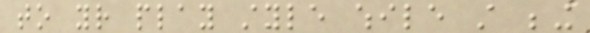to your play style while still being
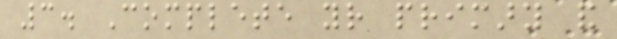3. Complete your primary and
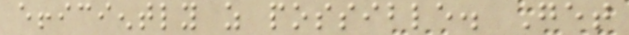efficiently as possible. Get
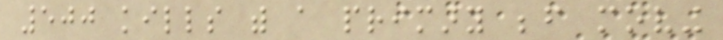500 kills with a primary before moving
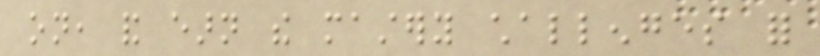on, and earn the mastery challenges for
